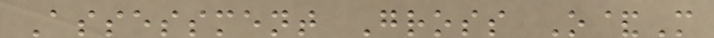Assessment Gross O&M
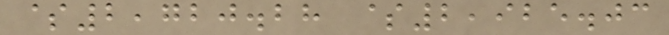$2,720.28 $2,925.03
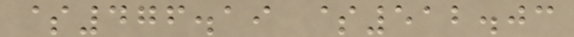$476.19 $512.03
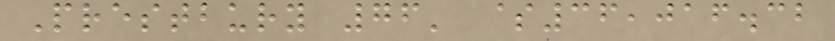Prestbury 76' $36,016.32
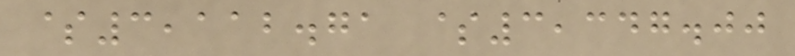$3,112.71 $3,347.00
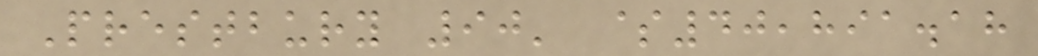Prestbury 90' $40,891.18
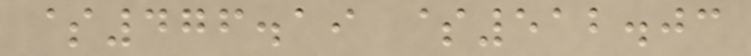$476.19 $512.03
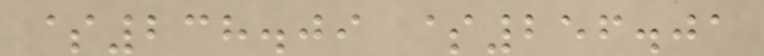$238.09 $256.01
